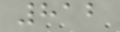812
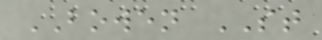BOWEN ST
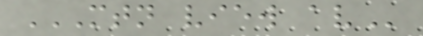MTN VIEW AV
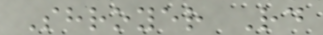Shroyer Rd
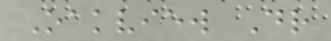Oakview Dr
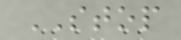STOP
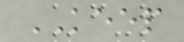KEEP
